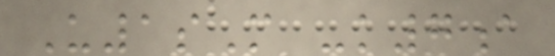U1sM -k7a
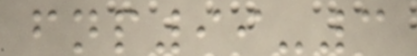fnp99-3
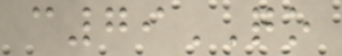c79QO
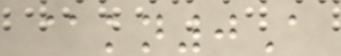@kn0A
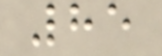85
